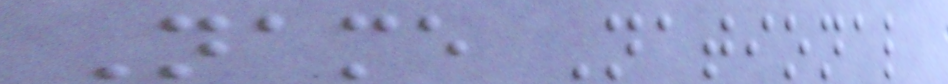Name National
